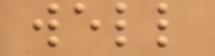well
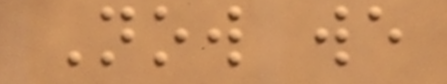Now we
